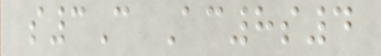s3C Ac8s4
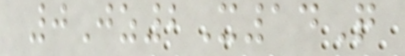0Jz2X14Q
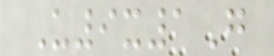U9x1G
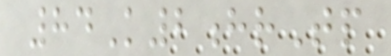84K2hrTp
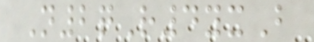N2qR4yxB
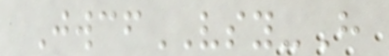JwcfVSY-H
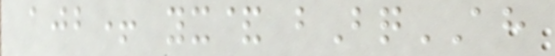ajb+ yx& bBqAH
